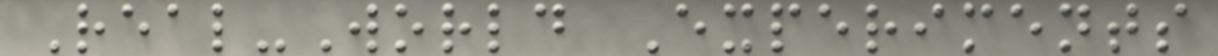Real-World Experiments
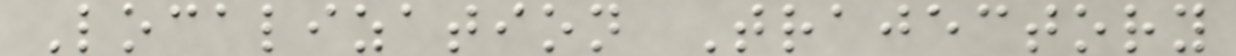Localization Trajectory
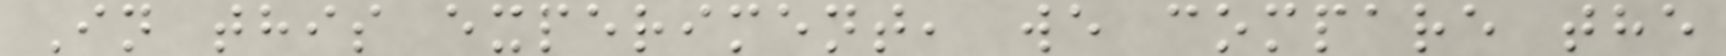In this experiment, we compare the
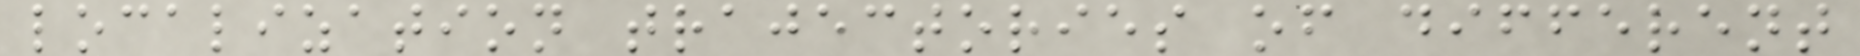localization trajectories of different
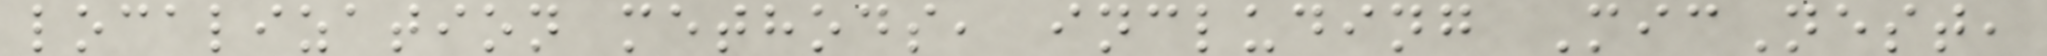localization methods, including MicNest,
